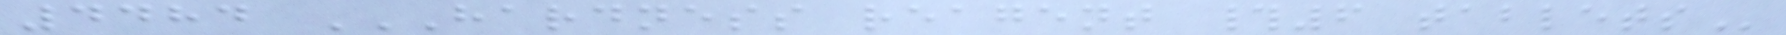4484 HARDNESS REAGENT #6 TABLETS
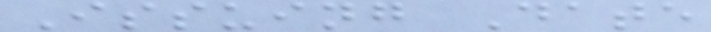Issuing Date
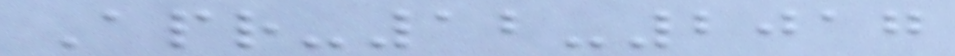Apr-12-2017
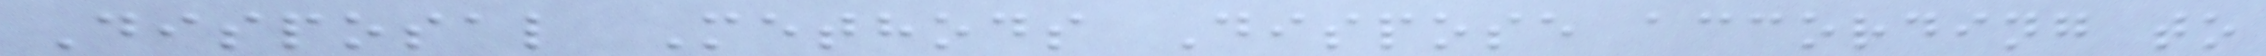Disposal Methods Dispose according to
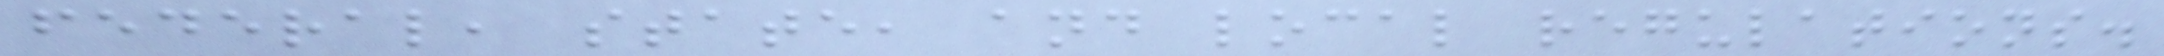federal, state, and local regulations.
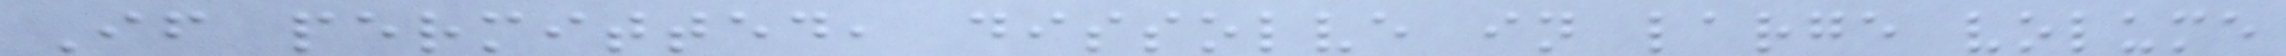If permitted, dissolve in large volume
